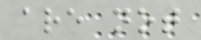are not
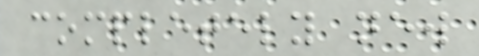completely new
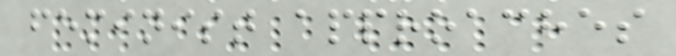feminist approaches
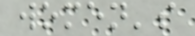women's
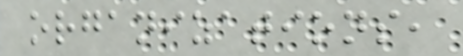organizations,
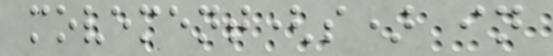movement(s) in
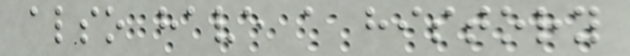also have a history
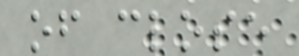of close
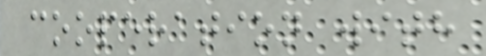cooperation with
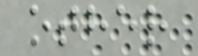other
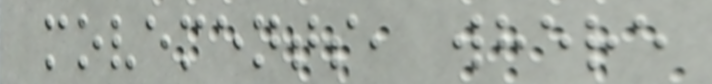movements, where
